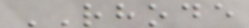RHODE
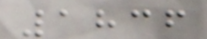1836
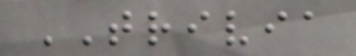TRIVIA
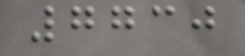7730
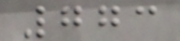773
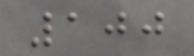100
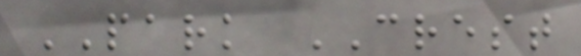PARK CREST
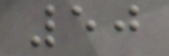50
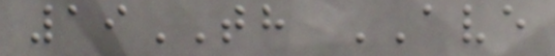19TH AVE
